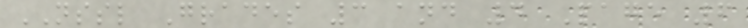NSSL Grades 3 and 4 Page 6
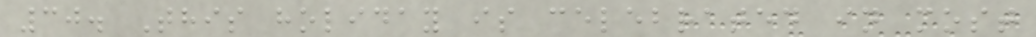30. This holiday is celebrated in most
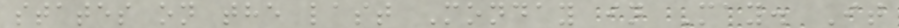states on the last Monday in May. It
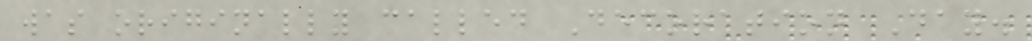was originally called Decoration Day.
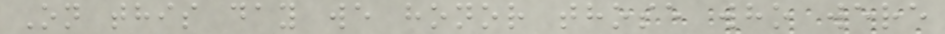On this day we honor those who were
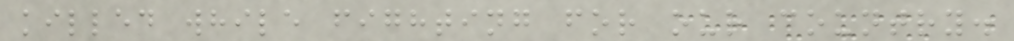killed while fighting for our country.
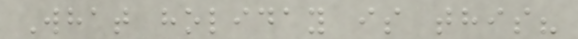What holiday is this?
